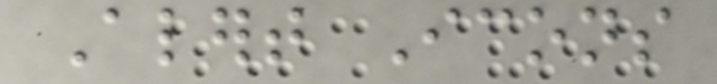Alert Icons
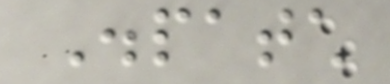Dispatch
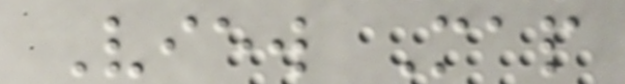View Map
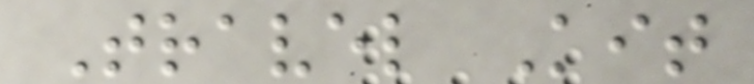Travel Kit
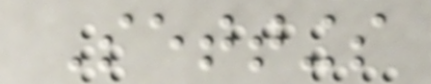Settings
